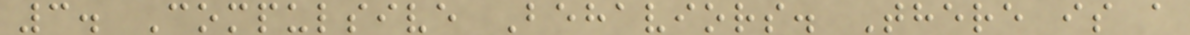3. Compulsive Behaviors. There is a
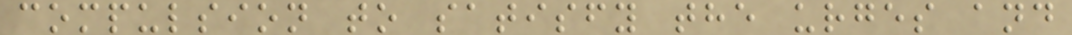compulsion to satisfy the urges and
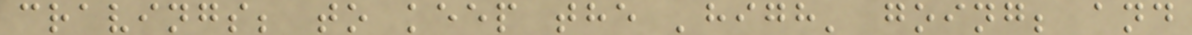cravings; to keep the 'high' going; and
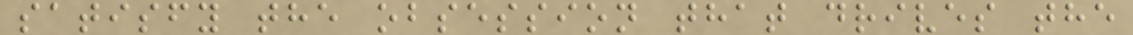satisfy the obsession that drives the
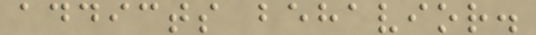addicts behavior.
